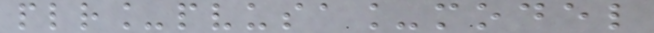plr_pvusa_model
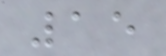15
